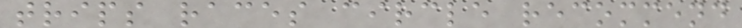trips races circle recommend
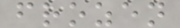frozen
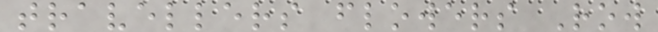travellers flowers Row
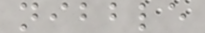nibble
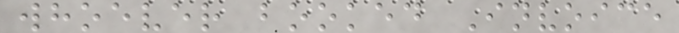whoever booked Invoice
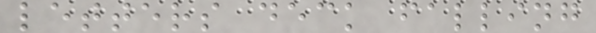letters deck falling
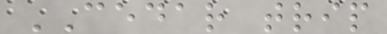CEDAR trip
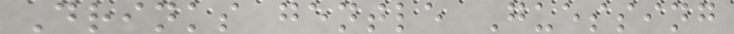Drinks gentle Guessing
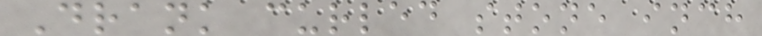Drank curled stone inch
